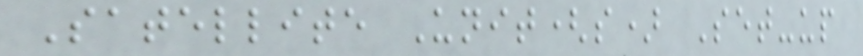Satellite Unit(s) Set-up
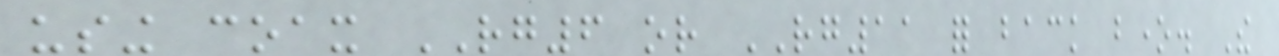using coax RG6 or RG11 for back bone. The
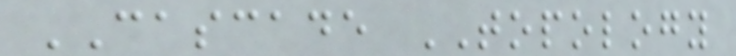CASCADE TOPOLOGY
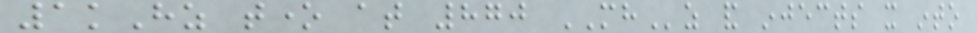1kHz tone at 870 MHz and injects it into
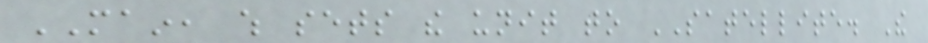MAIN, which sets the unit to SATELLITE. The
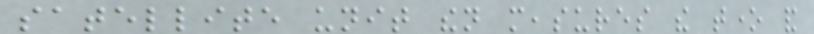satellite unit then measures the tone and
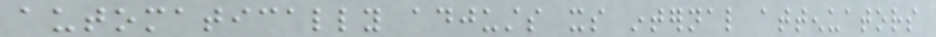automatically adjusts its internal attenuators
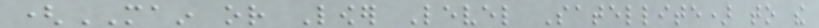(MAIN or Lower Level Satellite) to the
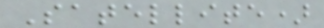Satellite)
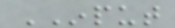INPUT
